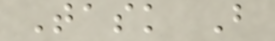Task B
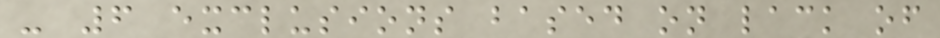- 6 exclusions based on lack of
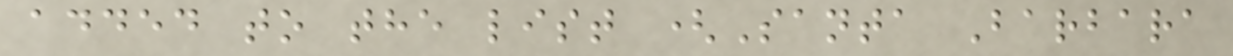added to the list (Santa Barbara
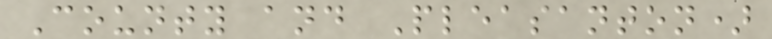County and Pleasanton)
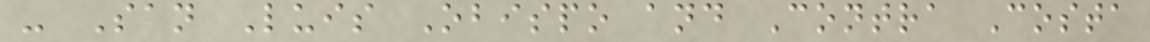- San Luis Obispo and Contra Costa
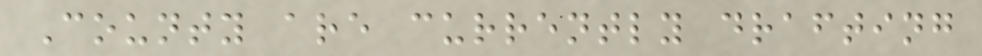County are currently drafting
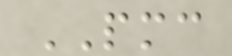PMC
